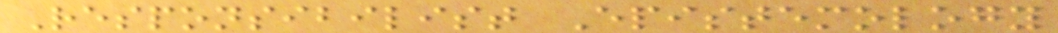Responsibilist Epistemology
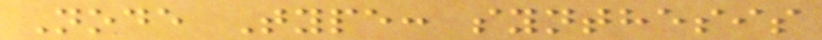Node Type: synthesis
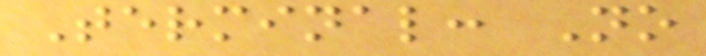Terminal: No
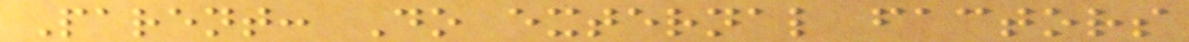Parent: Do external factors
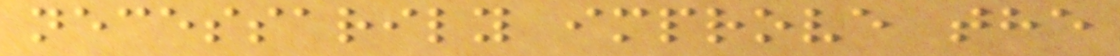necessarily improve the
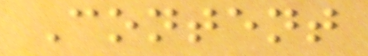Content
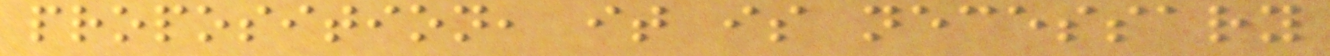proposition, it is necessary
